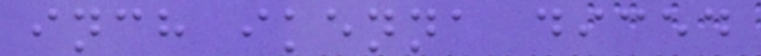inch ikenna diced
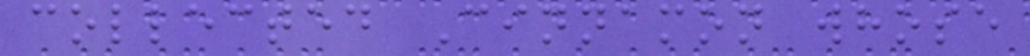collected Cinnamon whose
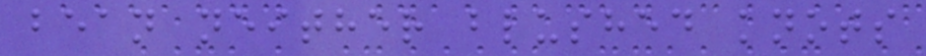bean neither blushed knots
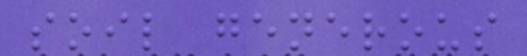soil generous
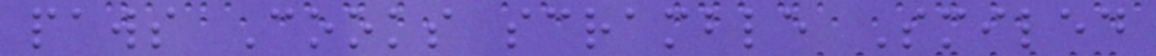paws Cooks scramble Smiled
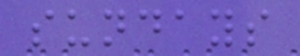sundays
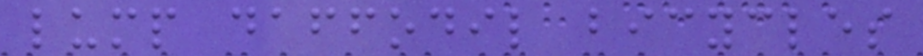lump daffodil bicycles
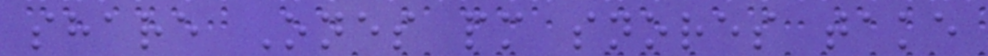share Ones pm snores take
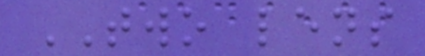TWO lens
